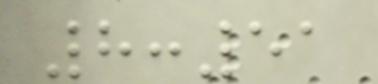8:51
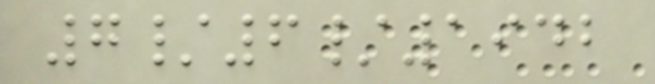7/6/1942
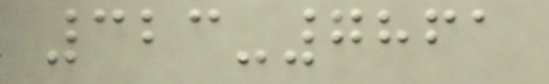323-7861
